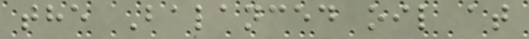the Balanced oil at
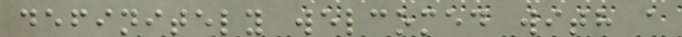definitely welcomed with a
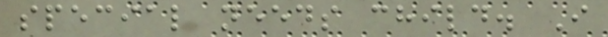special needs child. I
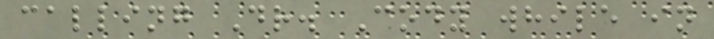calling Dr. Cody while in
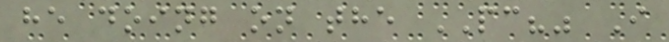he doing on the PC?" I
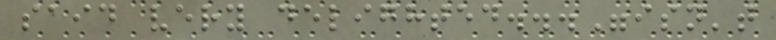said very delighted..."isn't
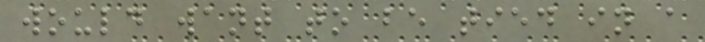would want to be tied in a
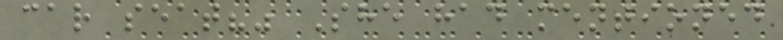car seat?" She had mentioned
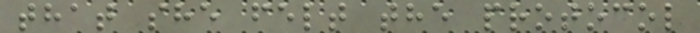that she felt the protocol
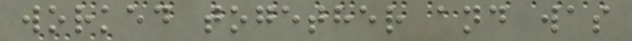worked together and was
